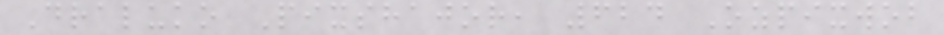Draluko Pixshajor, 624 Ozpixwob
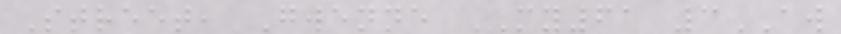Street, Gwenne MY61 3AW
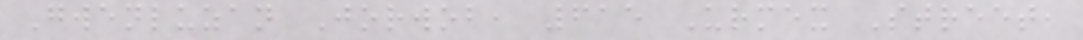Gwenluzan Jorwob, 615 Urmex Street,
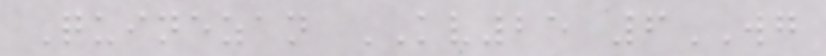Quinezan KV25 6WG
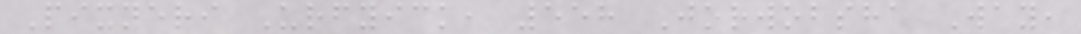Pixneri Urfyick, 558 Jorwobsha Way,
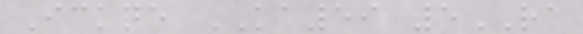Ickne KA59 5RA
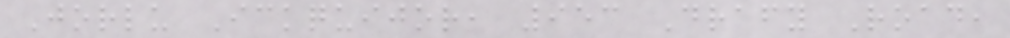Jorlu Ickquijor, 953 Drafy Road,
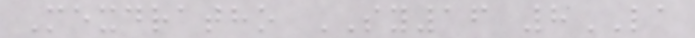Mexdratho SY16 8LA
